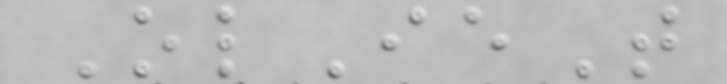OlIeT
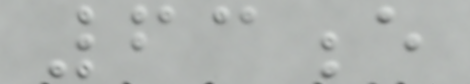63e
